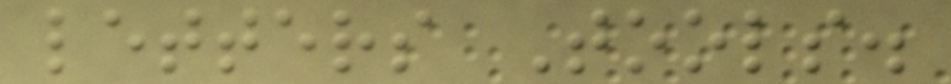letters Tools.
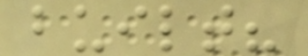built?
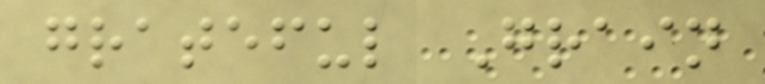grateful Grain
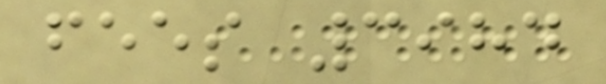fees 3984
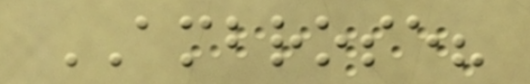AMBROSE?
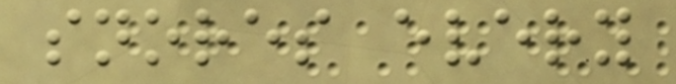snores every
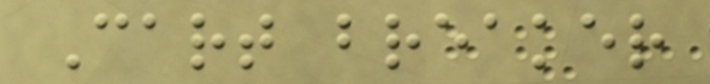Cart breaker
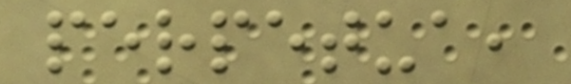perpetua,
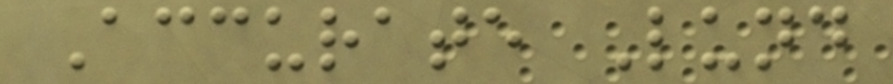Accurate Lund
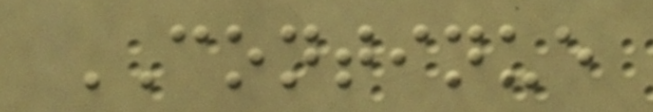CONTINUE
